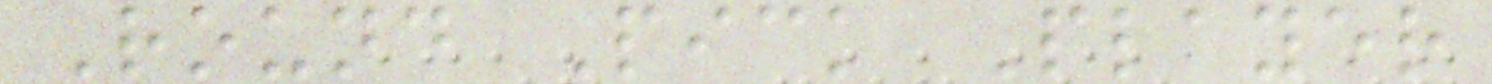Round Pick Player
